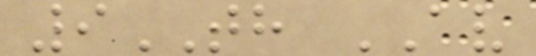9TH AV
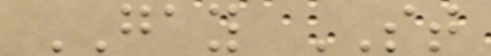GAY ST
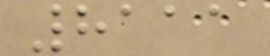8111
